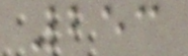253
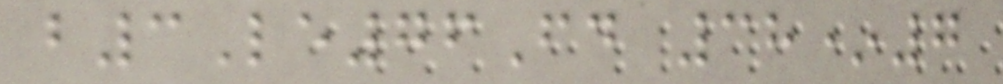b3Le76Fd 38*7
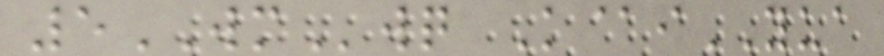5WMwq K@iYUA
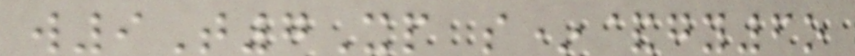w9T7Xp s*&gy6o
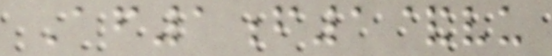Af1f1&vu
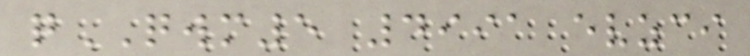qQWM5 4991 evzci
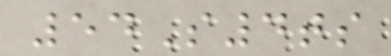54S4ts
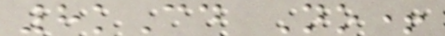8kCd No+
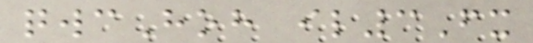qwcHoh il3Fx
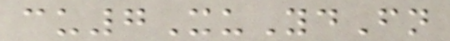cu7XuYdFn
